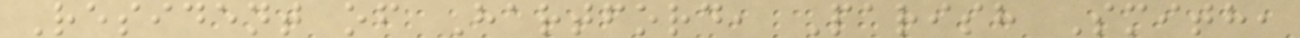Resident of Hartford, Parish Smith,
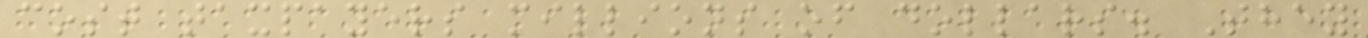cost taxpayers millions of dollars. They
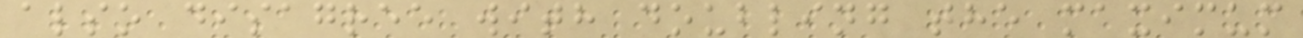also disagree with doubling the maximum
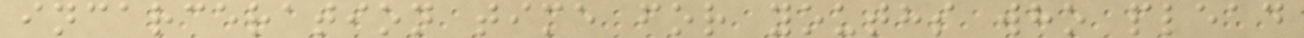incarceration time for youths who plead
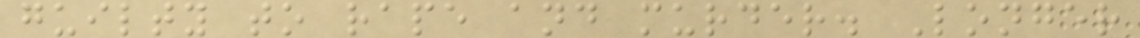guilty to rape and murder. Longer
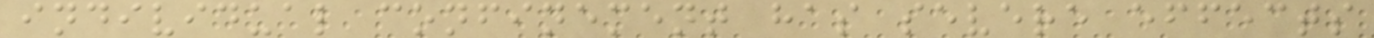individual confinement has severe effects
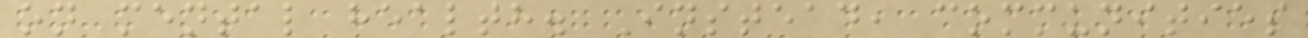on mental health. Instead, communities
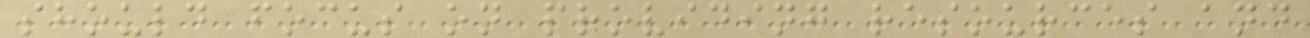should focus on providing resources and
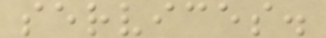services.
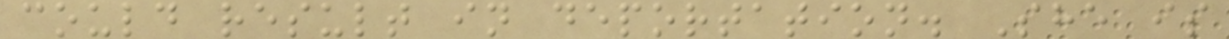could result in deportation. She is
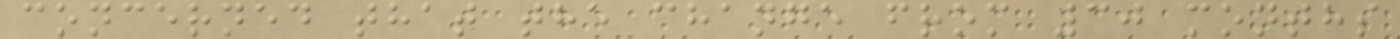concerned that the change from 30 months
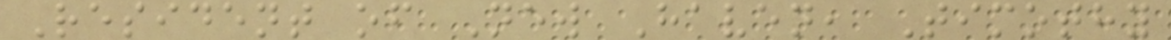Resident of New Haven, Timothy
